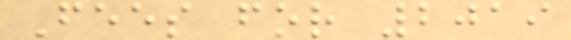Fees for 2019
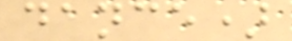dance)
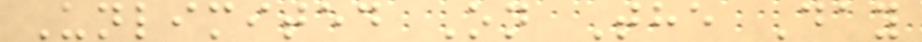Unlimited On The Day
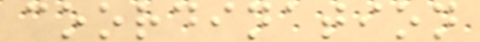coordination
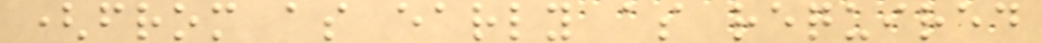(from as early as required
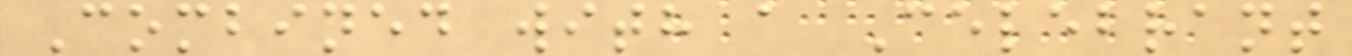Combined with a Celebrant
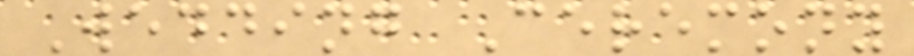Wedding Ceremony
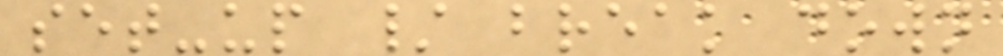set-up / break down
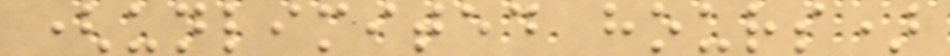(unlimited hours)
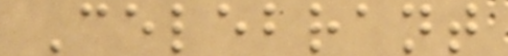Celebrant
